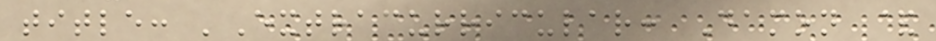title: 'Extracurricular: Damon &
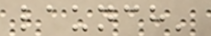launch'
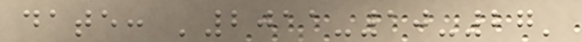date: '2011-10-27'
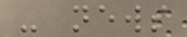- news
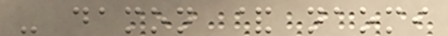- damon & naomi
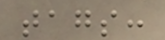tags:
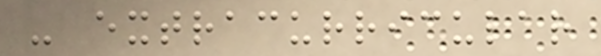- extracurricular
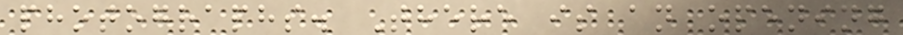photographs. There is an opening
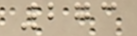273
